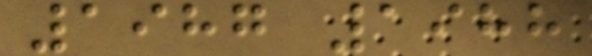1987 1988
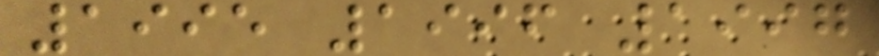1995 1996 1997
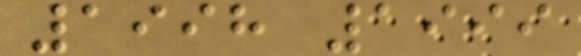1998 1999
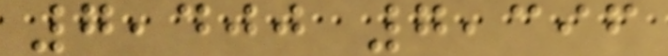7,400 7,396
